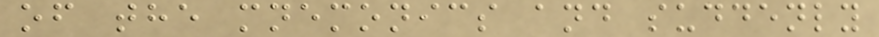of the mnemonics and suddenly
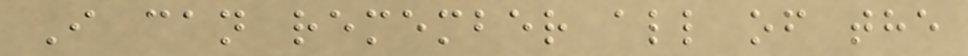I can remember all of the
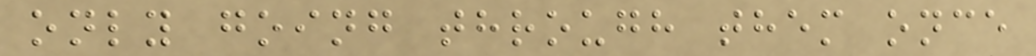only going through them once
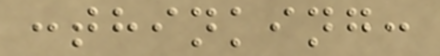:thinking:
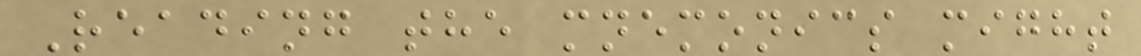Reading the mnemonics might
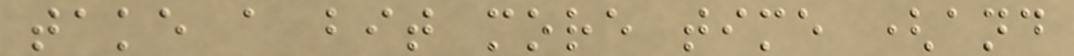take a bit more time (and
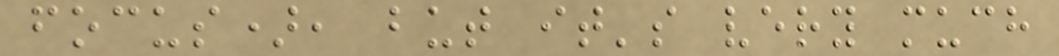focus), but it's very much
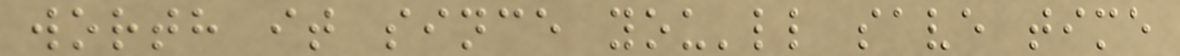worth it since you'll save time
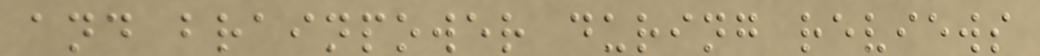and brainpower during reviews
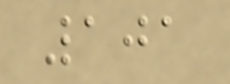101
